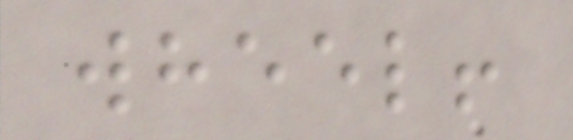wheel!
